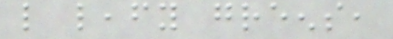like leafy greens,
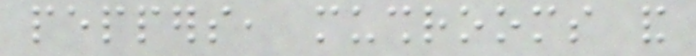peppers, mushrooms and
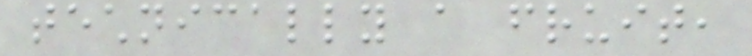technically a fruit,
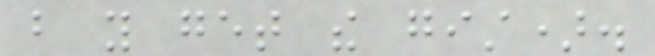but you get the gist).
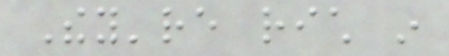They're rich in
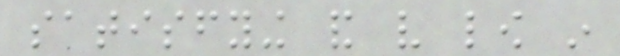satisfying and very low in
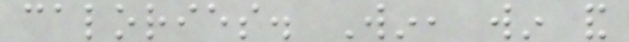calories. Win, win and
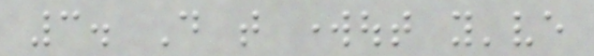3. Do that workout you've
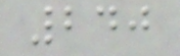240
